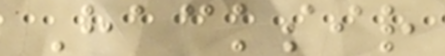Hacksir
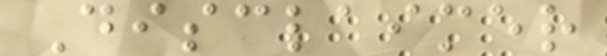Disclaimer
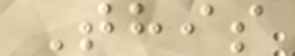This
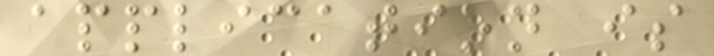application is
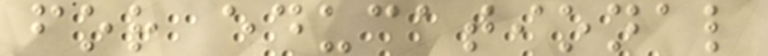for educational
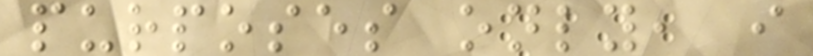purposes only, i
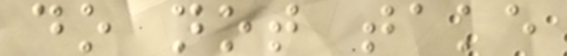do not take
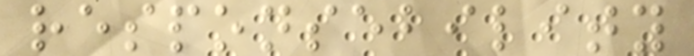responsebility
